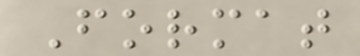Format
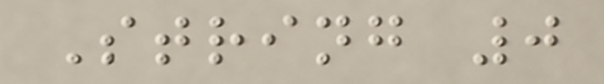String 0
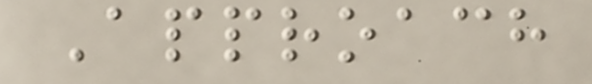Approach
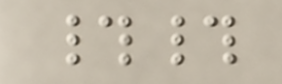##
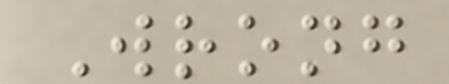Wrong
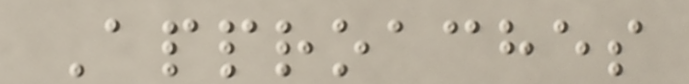Approaches
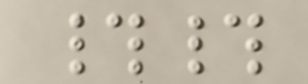##
